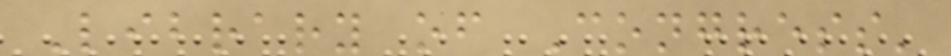Library of Congress'
